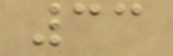33
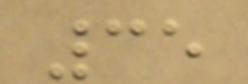35
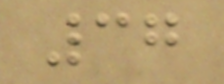37
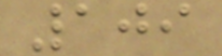109
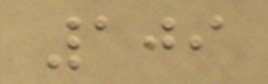109
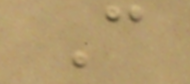C
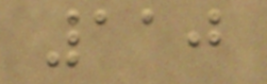110
